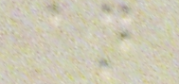an
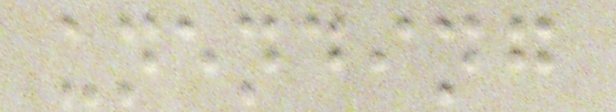unending
